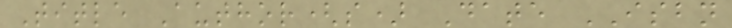Title Author(s) Date ISBN
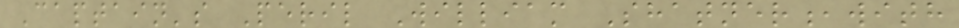Captain's Peril William Shatner,with
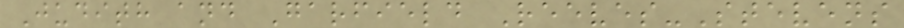Judith and Garfield Reeves-Stevens
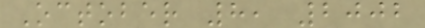October 8, 2002
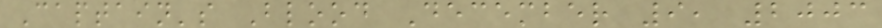Captain's Blood December 9, 2003
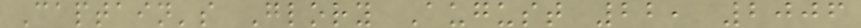Captain's Glory August 22, 2006
